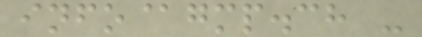info@gmp.ch -
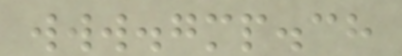www.gmp.ch
